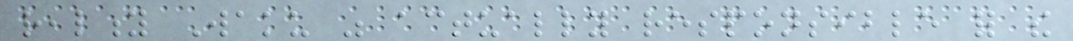reality Waku was actually responsible for the
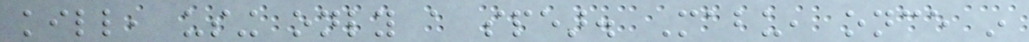kill, using only a spear. Mabu, once in
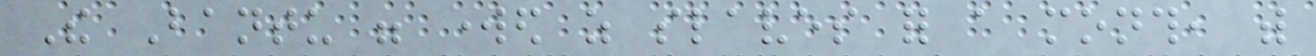The Bantu were worked as slaves for a month, with
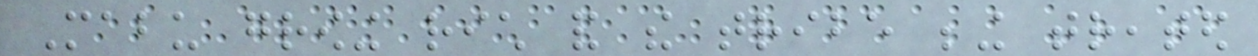Mabu growing rich and the tribe being treated
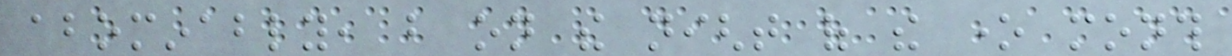abominably, but on the night of the one month
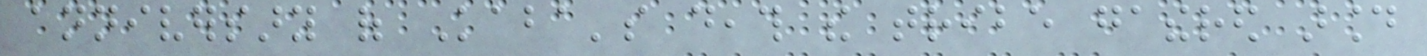anniversary of Kaba's death the tribe gathered around
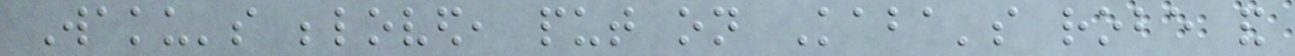Waku's beloved, put on Kaba's robe and
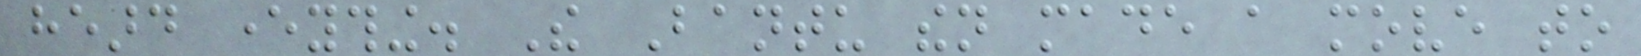heard everything. The Bantu then made a move to
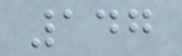147
